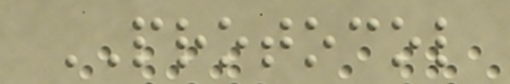PROTOCOL
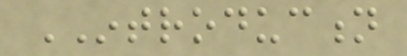INTRODUCTION
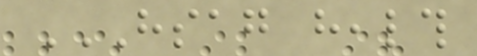HSAG HEALTH
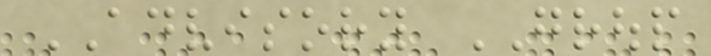ADVISORY GROUP
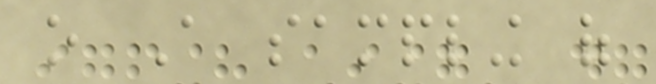o A sampling of
